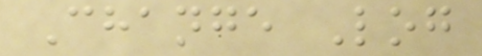Change Log
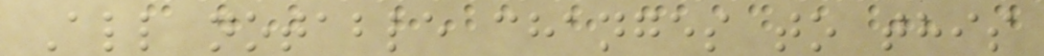All notable changes to this
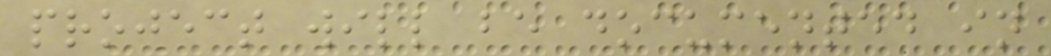project will be documented in
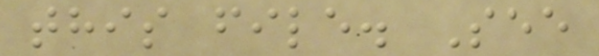this file. See
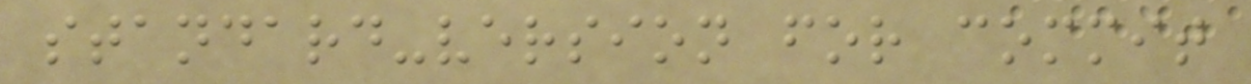standard-version for commit
